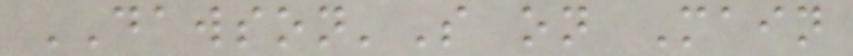DAWSON'S on Main
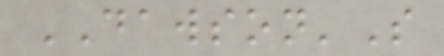DAWSON'S
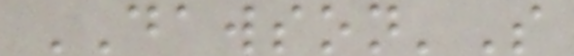DAWSON'S
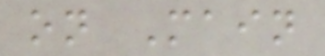on Main
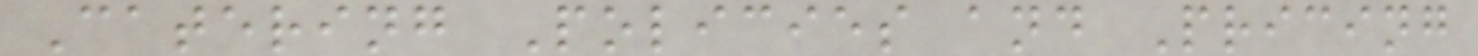Catering Policies and Pricing
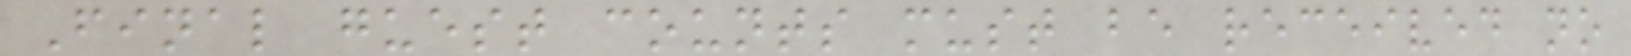Final guest counts must be received no
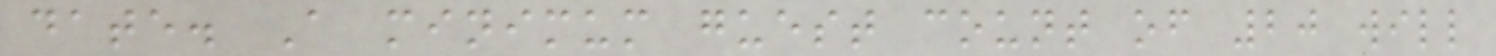date. A minimum guest count of 20 will
